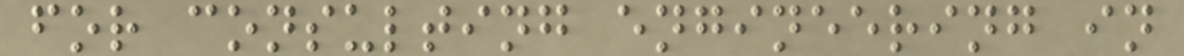for consulting engineering in
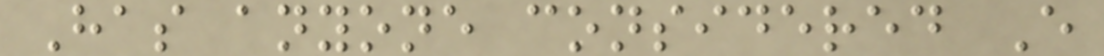Has anyone considered E
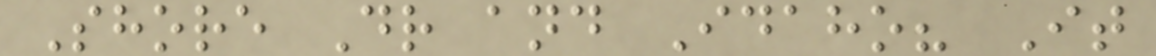Shore Dr and Idaho? It
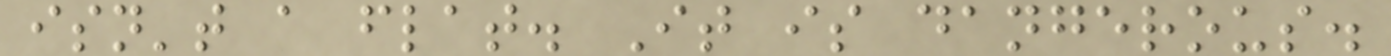isn't a flat. It is dangerous.
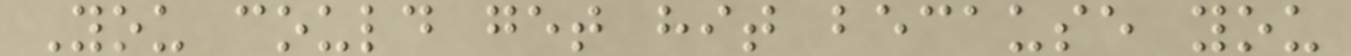You could get hit because you
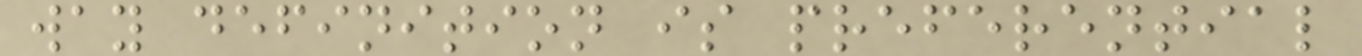way definition is preferential
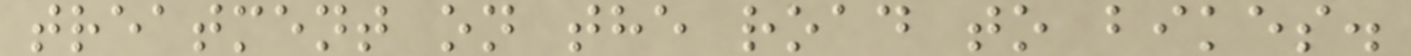treatment on the road to bikes.
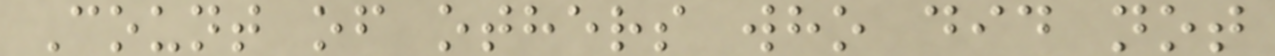Count of others who did not
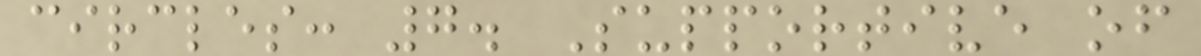circles: 7. Supportive of
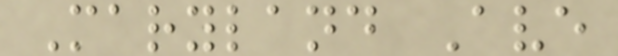Maryland Ave
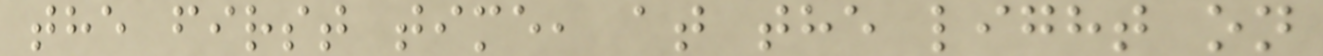the first time, at the light on
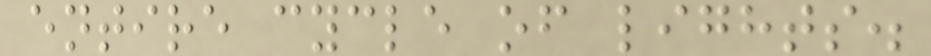entire cycle of lights.
